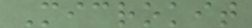Microkit
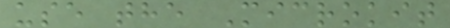use the Microkit
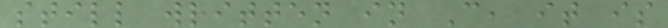still written in C, it is
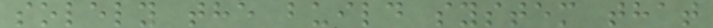solely the build system that
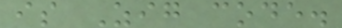is Zig code.
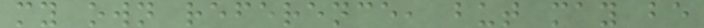my own reference, but may be
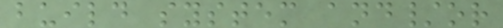build system and/or
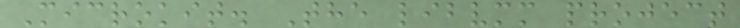Microkit. The libvmm project
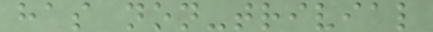has non-trivial
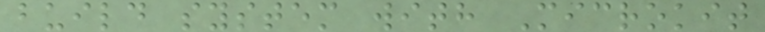build system with Microkit
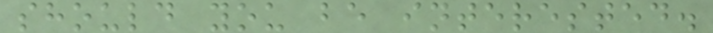should you be interested.
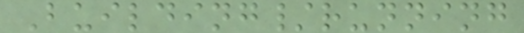Building/running
